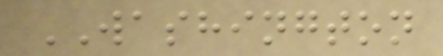WASHINGTON
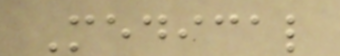Medical
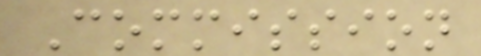Commission
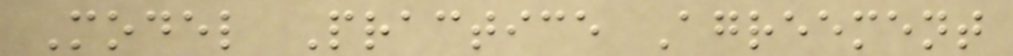Model Practice Agreement
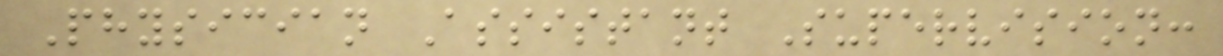Physician Assistant Supervision:
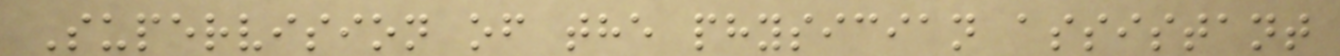Supervision of the physician assistant
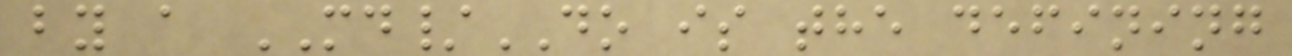by a MD/DO is the defining
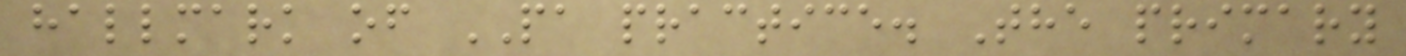hallmark of PA practice. The primary
